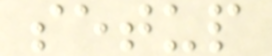setup
